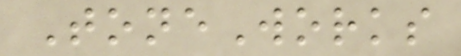ToneWorks
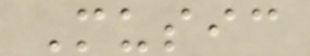Music
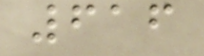616
